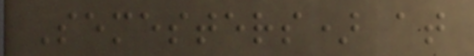Semesters) at
